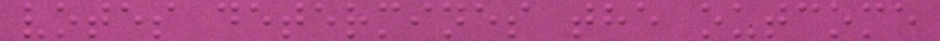votes determines the outcome
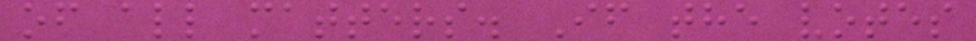of all matters. If the votes
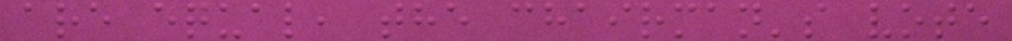are equal, the chairman's vote
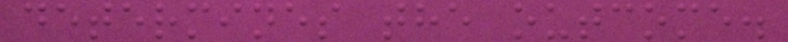determines the outcome.
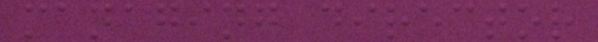managing director
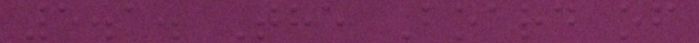5.1. The Board of
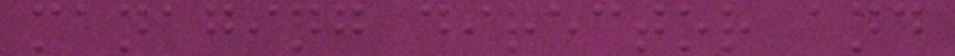managing director and
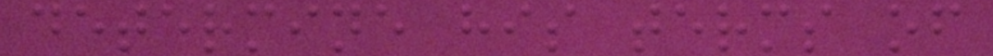determine his terms of
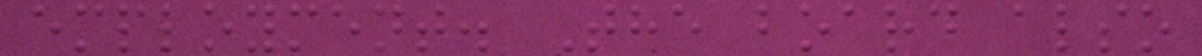employment. The board also
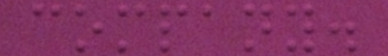company.
